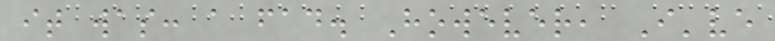it was: a fad. However, I've
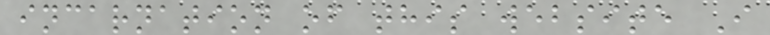incarnation of this website I
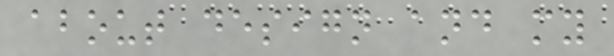about design and my
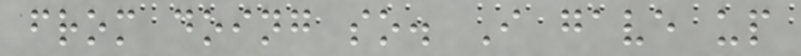from doing so. I gave up
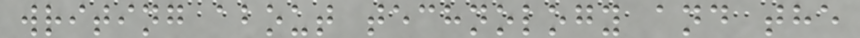writing about technology and the
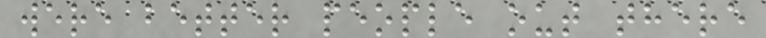were better people out there
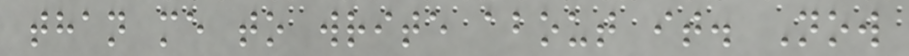than me to write about it. Now
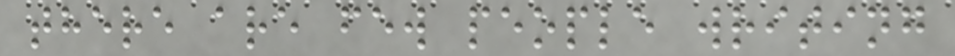there are few people writing
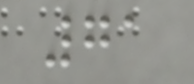71
